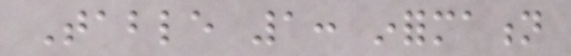Table 1: information
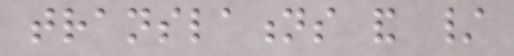translations and /
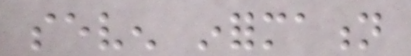seven information
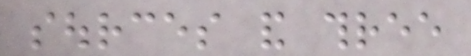sources and three
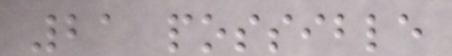21 possible
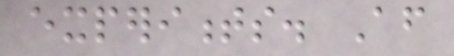experiments. After
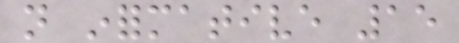not informative 15
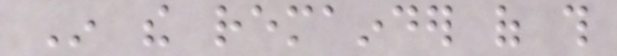In the remainder of this
